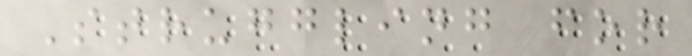Struggling for
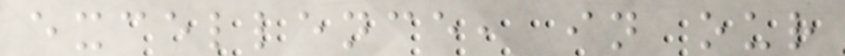excellence, in our
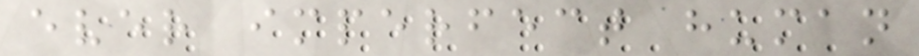ever imperfect human
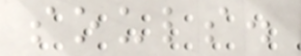souls.
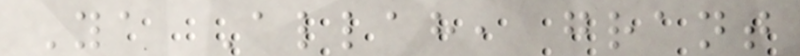Ya Allah, grant
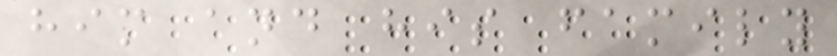him and his family
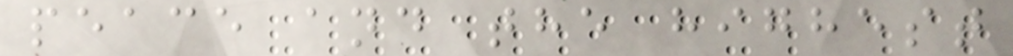peace and the highest
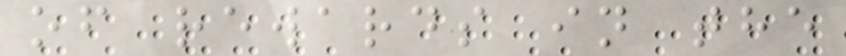of rewards in the
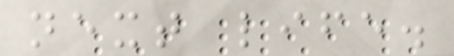next life.
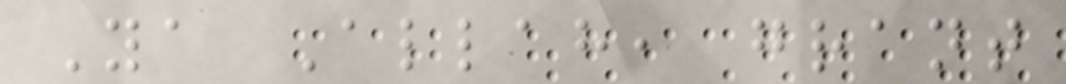Ya Allah, grant
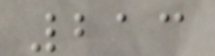213
